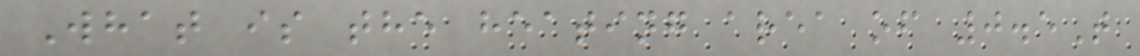What is the heating area of 0.5T
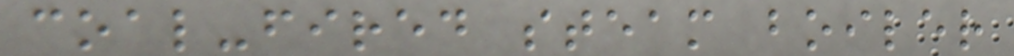coal-fired steam boiler
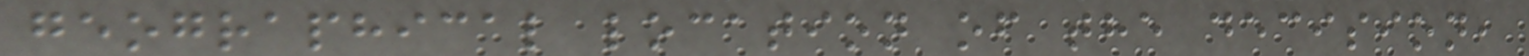geographical location of the decision,
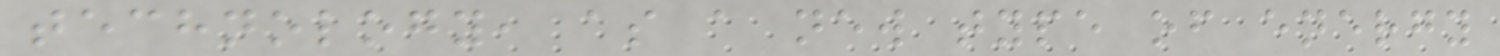technology, as a new type of energy
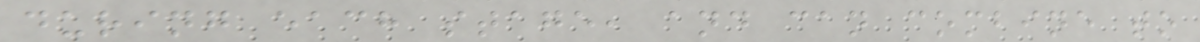during each stage, and can combine to
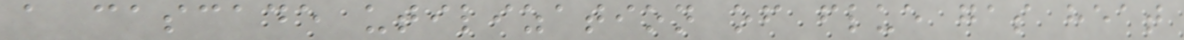a cascade utilization of flue gas heat
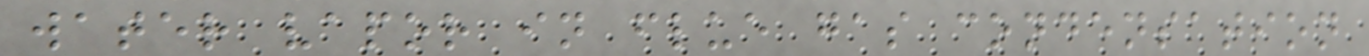water vapor in flue gas condensation
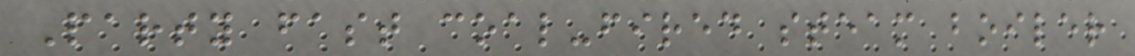Party fast coal-fired steam boiler
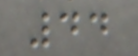44
